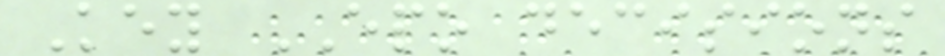Key EPO decisions
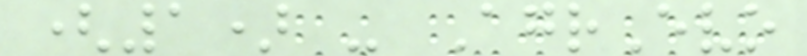(1) - AgrEvo
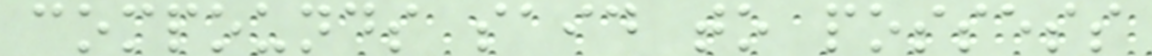compounds said to possess
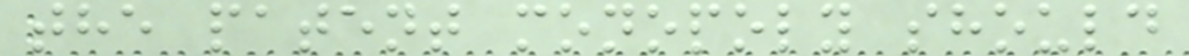the patent monopoly should
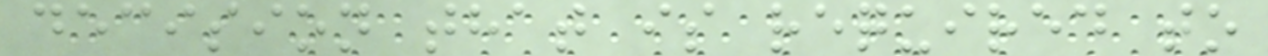decision that is required to
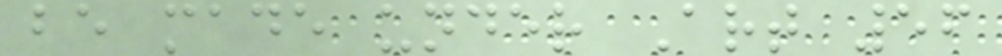be made under Art 56
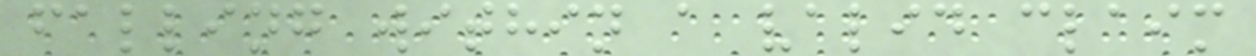falling within a valid claim
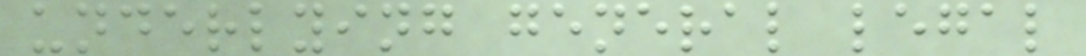underlying general legal
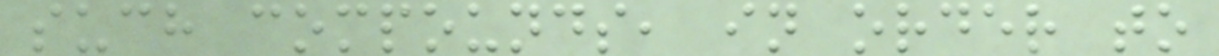such compounds, in order to
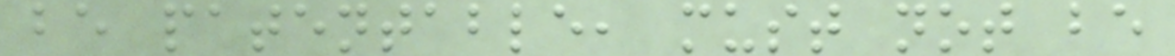be patentable, must not be
